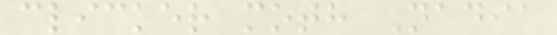clicker moth Nadia
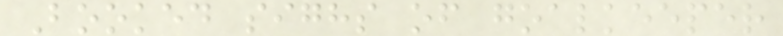Booked sighs of goalkeeper
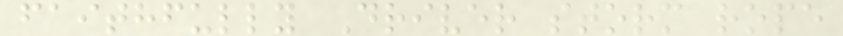faithfully Driver storm rope
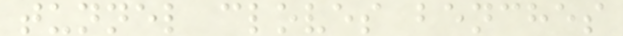tunnel cloves benches
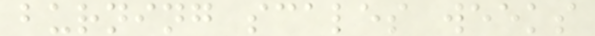burning scales weeks
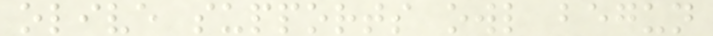olive supports owl begun
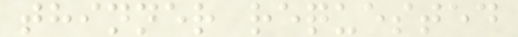thinner requested
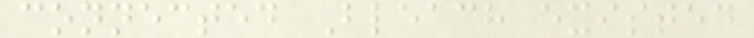connected Bleach existed
